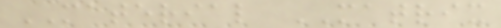MATERIAL MATRIX
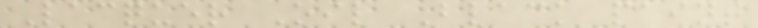Lacquer Oil Black paint
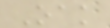Oak
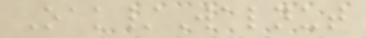Oak/Walnut
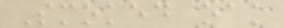Smoked oak
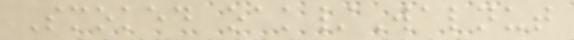Smoked oak/Walnut
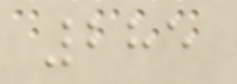285
